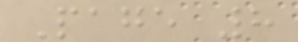Page 8
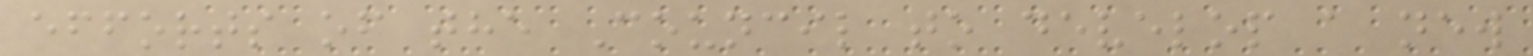efforts of the Council to develop a new
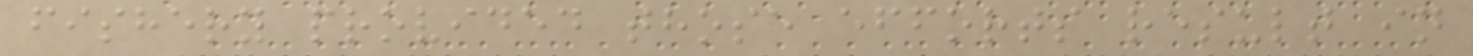fishery provided those efforts result in
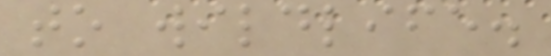to wildlife.
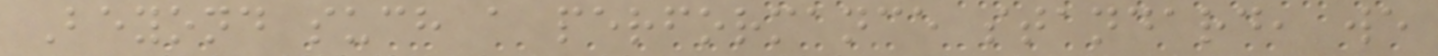Beyond such a performance standard, we
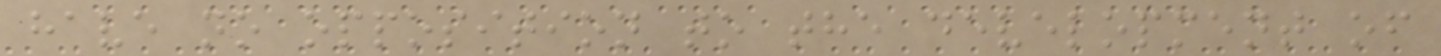have no opposition to the development of
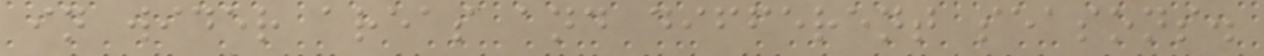in wider areas and different seasons.
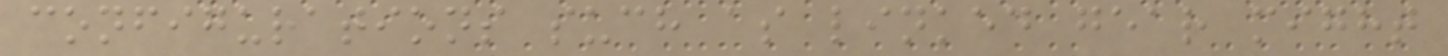configurations such as linked gear might
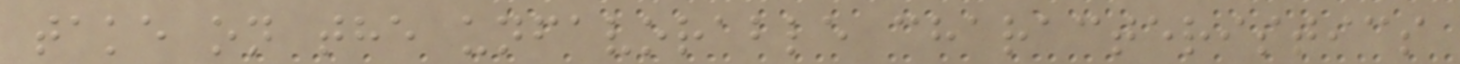take on the unfavorable characteristics
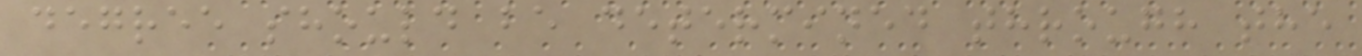degree should be determined through the
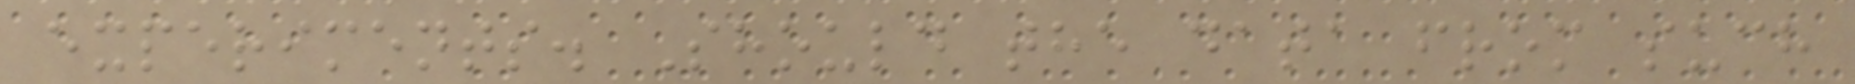experiments. Should the data from such
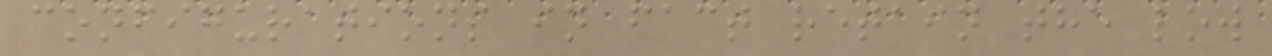configurations in fact retain the low
